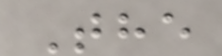The
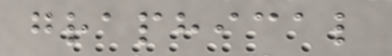graphical
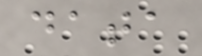data
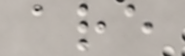are
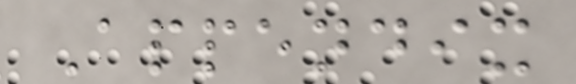Appendix
